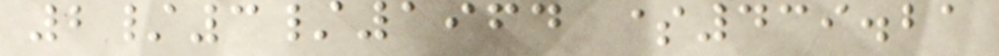2/3/1964 $439.21
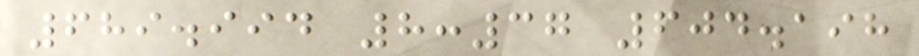689.994 8:37 604.198
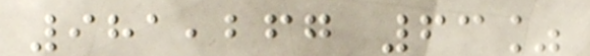981,267 63%
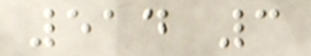514 3
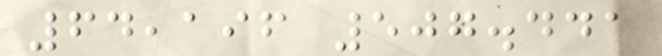64,196 507.441
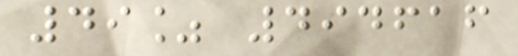49% 494616
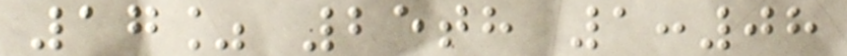17% 25th 1:08
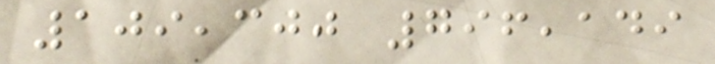109,300 796,149
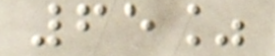65%
